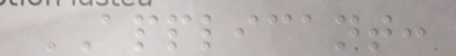APPLICANT:
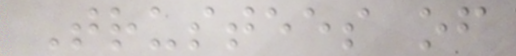Trustees of
